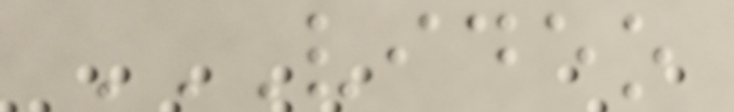VIDEO
